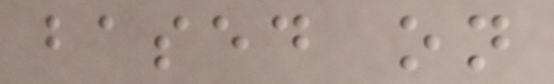based on
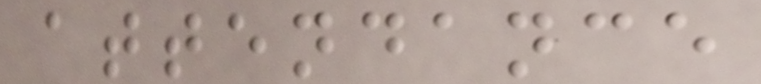attendance
